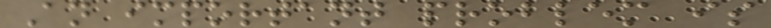An important problem is
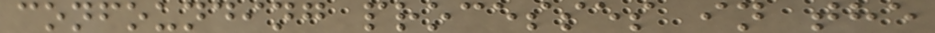confounding processes in the
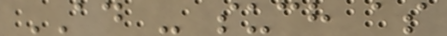AD - such as
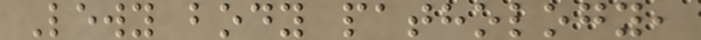Lewy body pathology,
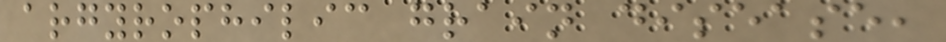argyrophilic grain disease,
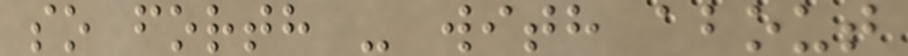so forth - with about
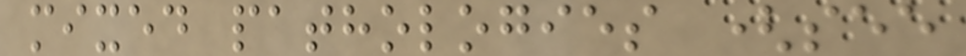mixed pathologies (see
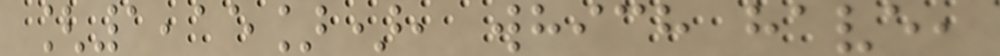[1,15]), which have,
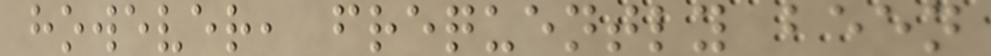however, frequently been
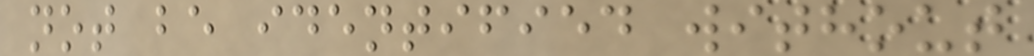not be identified without
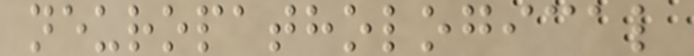neuropathological
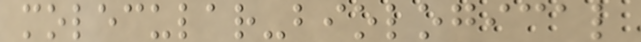molecular-biological
